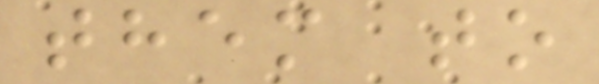them to
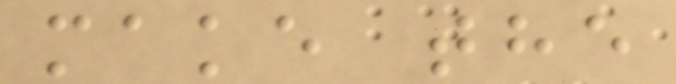make the
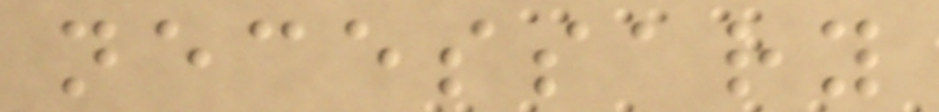necessary
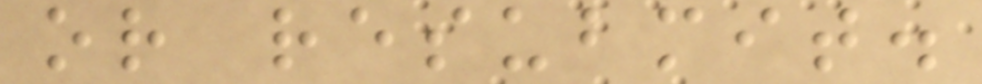or resubmit.
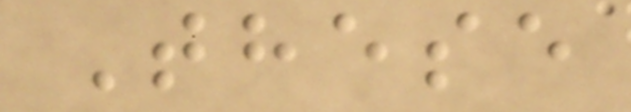These
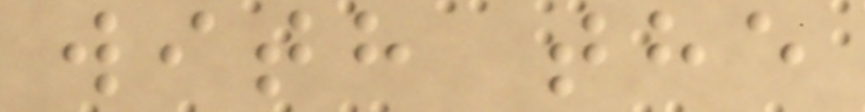with the
